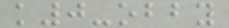k0-obby
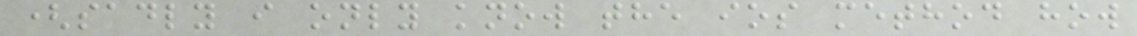(sadly i only know the ios method how
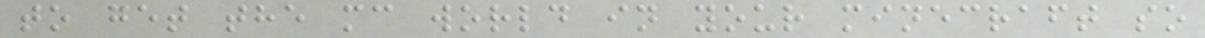to get the mc world in your minecraft so
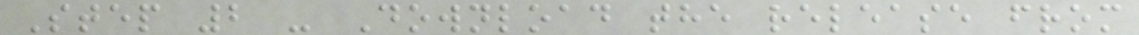Step 2 - Download the release from
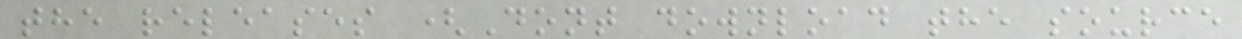the releases (Dont download the source
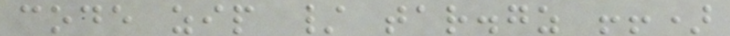code zip / tar.gz !!)
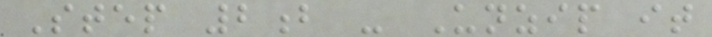Step 2b - Unzip it
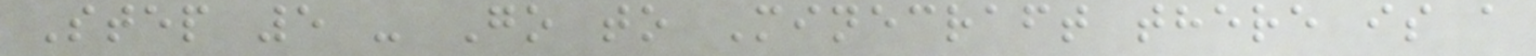Step 5 - Go to Minecraft there is a
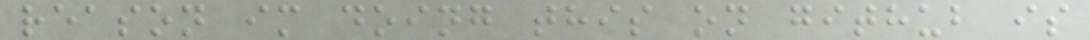reason im doing this on github is
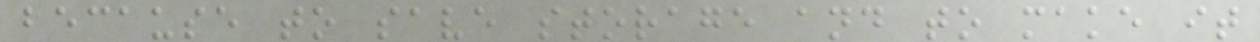because to save storage and to make it
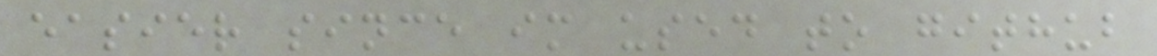easier since im used to github
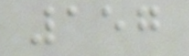157
